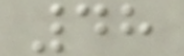48
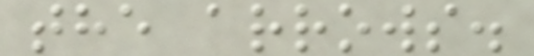the arrows.
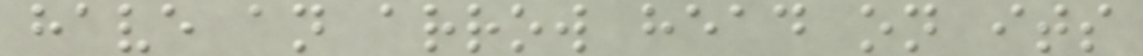have an arrow head on its
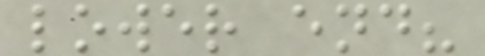lower end?
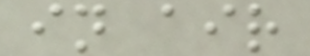in air
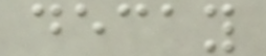decay
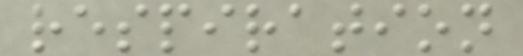respiration
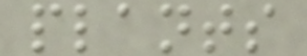plants
